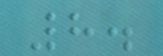8.
